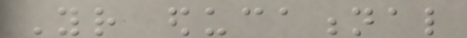Your educational
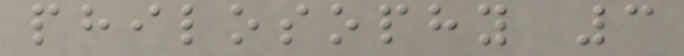philosophy 3
